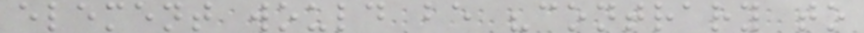element would be "contrary to
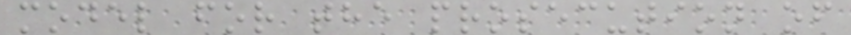model for the prosecution of
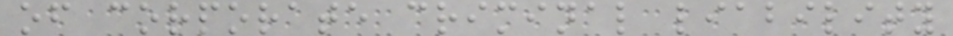of corporate criminal liability
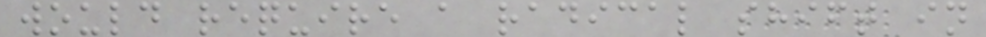would require a radical shift in
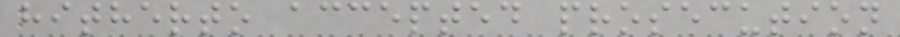hitherto accepted prosecution
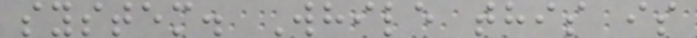system. While this is
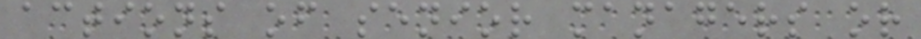actions of senior managers or
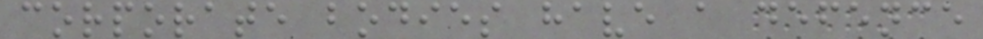corporate bodies have a defence
